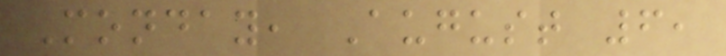Monday, August 6,
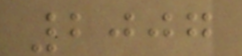2007
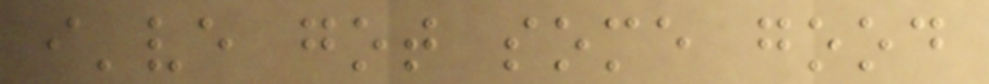i've got some good
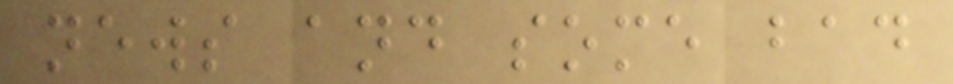news and some bad
